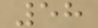58
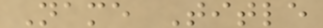Name Title
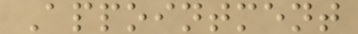Appointment
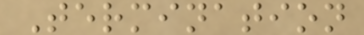Termination
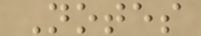Notes
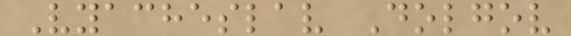Vyacheslav Dolgov
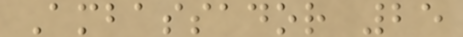Ambassador 25
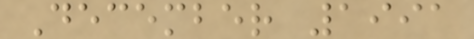December 1991
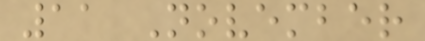11 November
